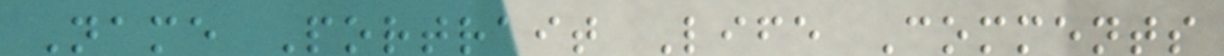Name Portrait Life Comments
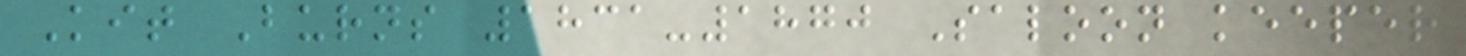Kit Burns 1831-1870 Saloon keeper
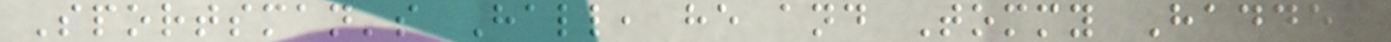Sportsman's Hall, he and Tommy Hadden
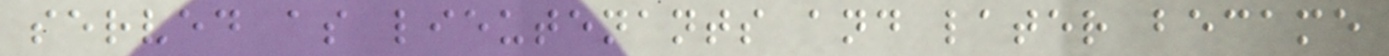served as lieutenants and later became
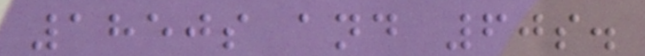1850s and 60s.
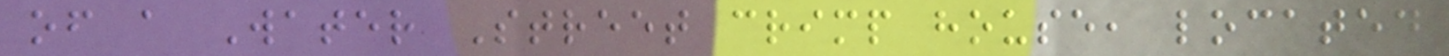of a Water Street crimp house, located
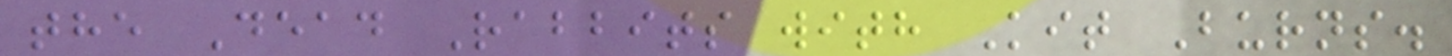the Dead Rabbits with Kit Burns.
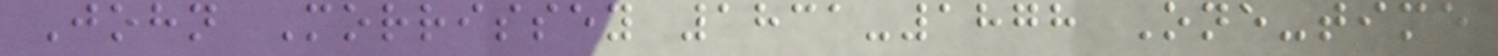John Morrissey 1831-1878 One-time
